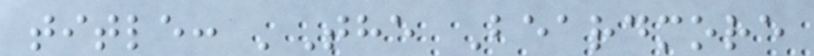title: 'The Beardmore
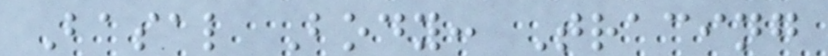Basal Body: Tracing
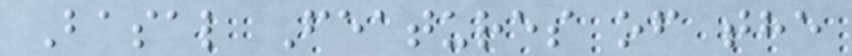Basal Features of the
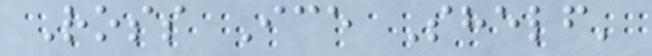Ross Ice Shelf'
